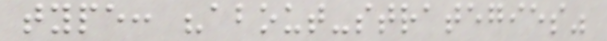type: "about-strategies"
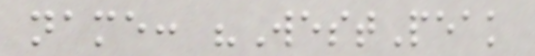name: "WestPeak
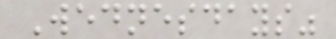Wednesdays"
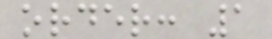order: 1
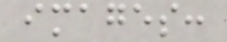images:
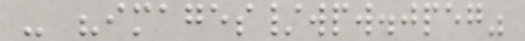- "images/wpw.jpeg"
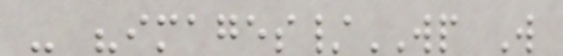- "images/WP W
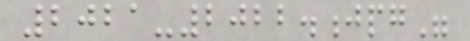2021-2022.jpg"
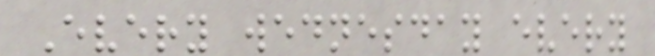Every wednesday every
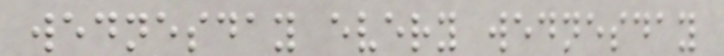wednesday every wednesday
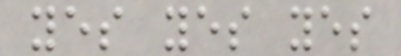yes yes yes
